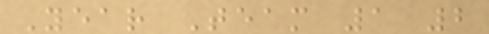Year Team 1 2
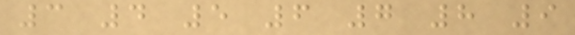3 4 5 6 7 8 9
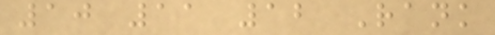10 11 12 Rank
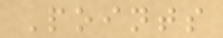Points
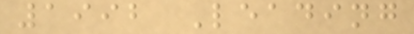1992 Leading
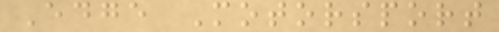Edge Motorsport
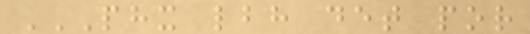PHX LBH DET POR
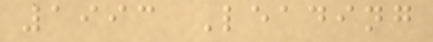1993 Leading
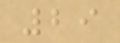29
